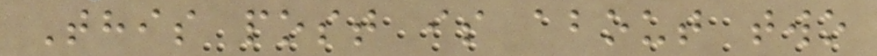This post is about two
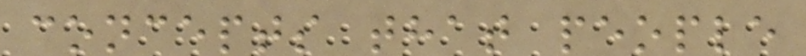concepts that people
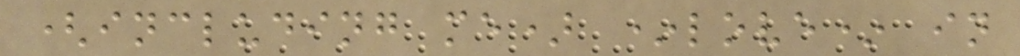(including me) *love* in
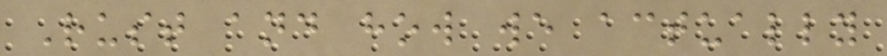Rust and how we actually
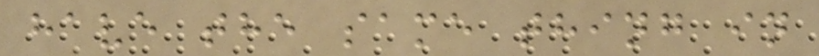have the same thing in
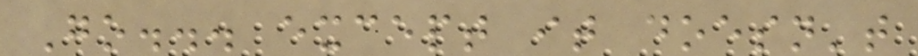Go... except it doesn't
